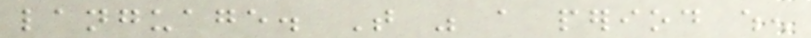language. That was a period when
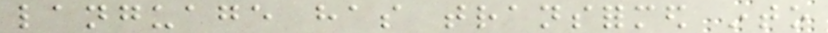language has transformed into
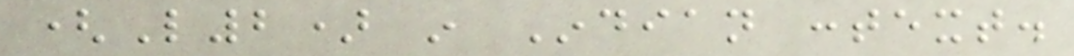(L2) in Indian context.
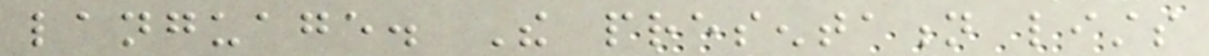language. The presentation lists
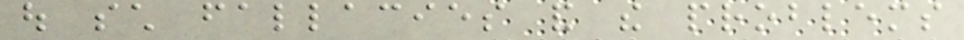out such fallacies and the problems
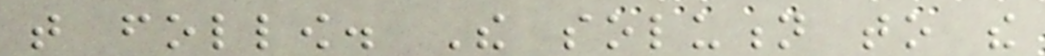that follow. The solution to the
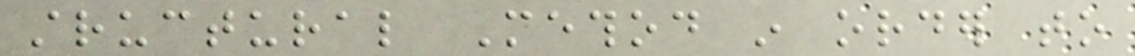structural Method in order to
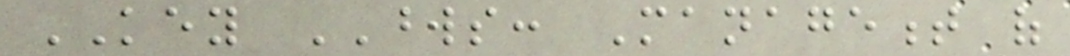KEY WORDS: Management of
